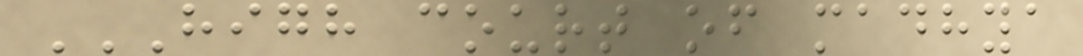HIGH COURT OF MADHYA
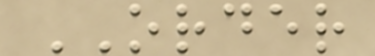ORDER
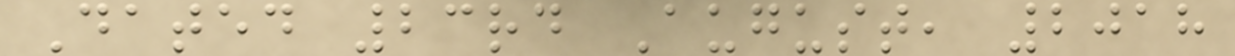Dated 23rd August, 2018
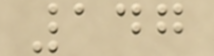147
